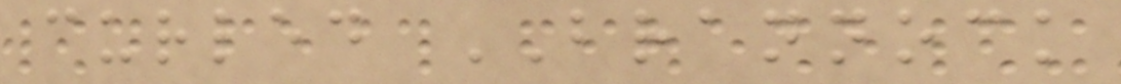curled BRANNOCK
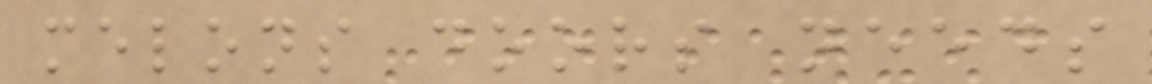melons doors needs
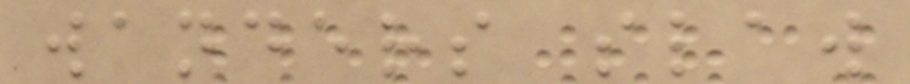wanders slaw
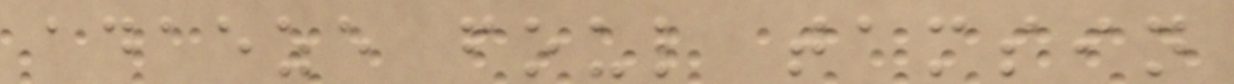adaeze foul tamsin
